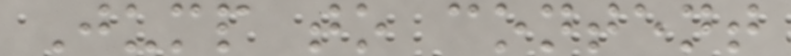Jump to content
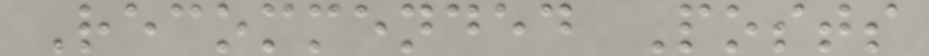Recommended Posts
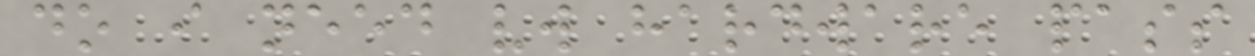do i need vw hardware pass
